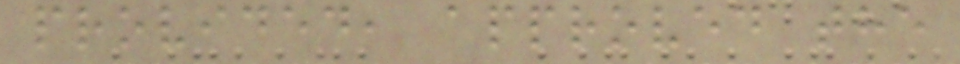provided, approved the
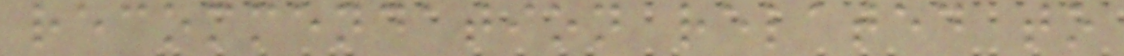recommendation related to
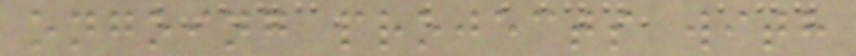ongoing projects with
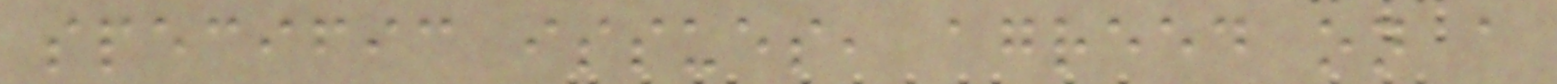specific issues, agreed on a
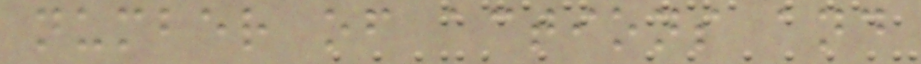number of actions and
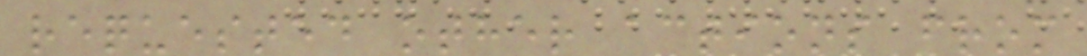requested other actions from
